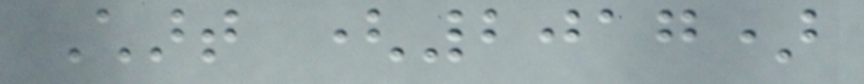Chart (2017)
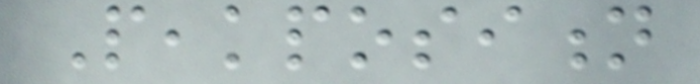Peakposition
